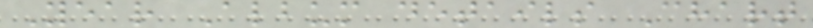Year Album details Chart
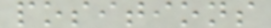positions
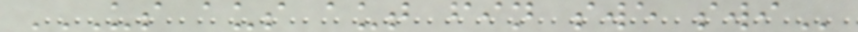US AUS AUT FIN SWE SWI
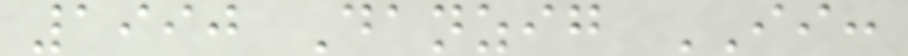1990 Danzig II:
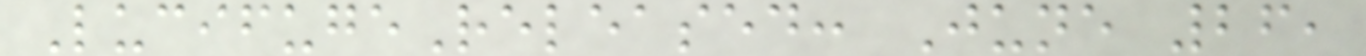LucifugeReleased: June 26,
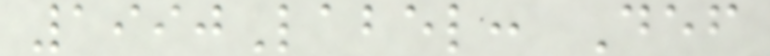1990Label: Def
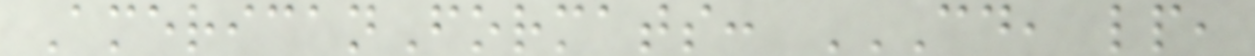AmericanFormats: CD, LP,
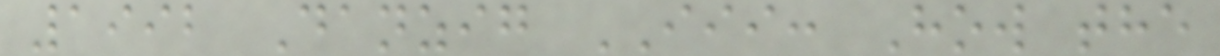1992 Danzig III: How the
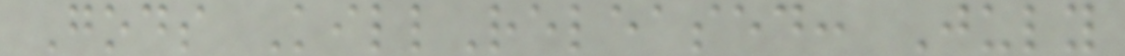Gods KillReleased: July
